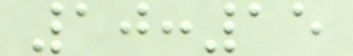10:15
